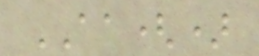AA()
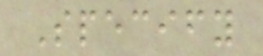Specify
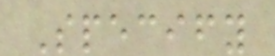Specify
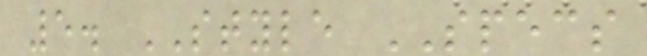5. STYLE SPECS
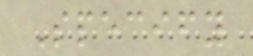Specify
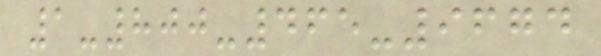1-800-465-9674
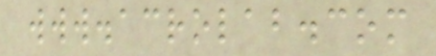www.acrolab.com
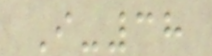I-38
